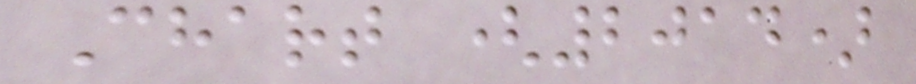Chart (2014)
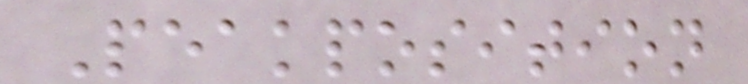Peakposition
